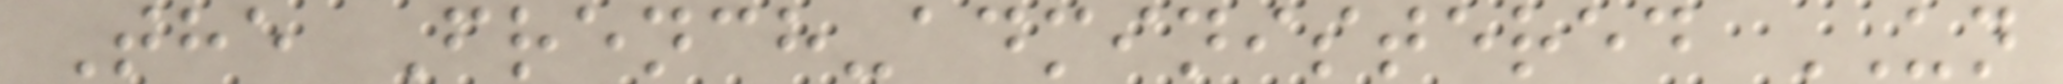The French-administered UN
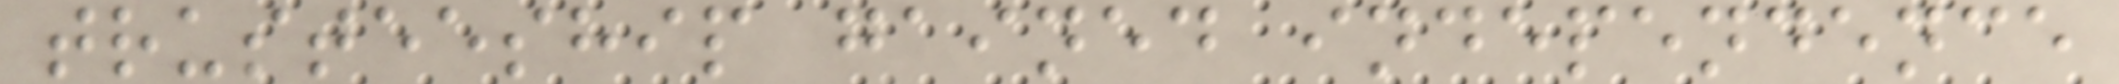trusteeship gained independence
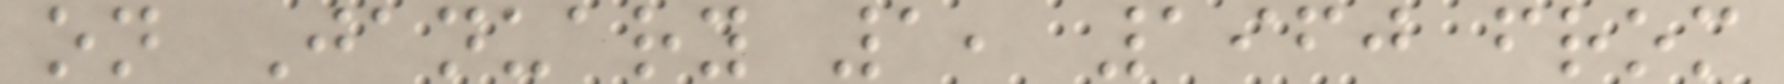on January 1, 1960 from
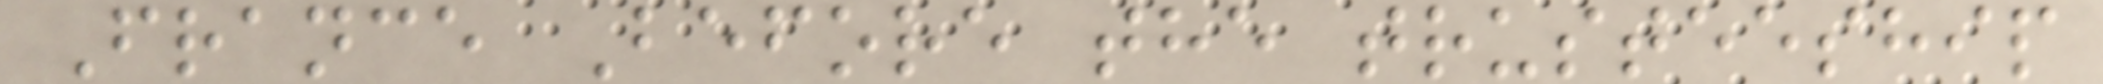France Before the trusteeship
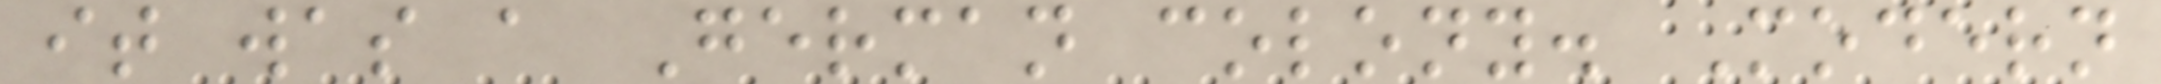it was a German colony. Modern
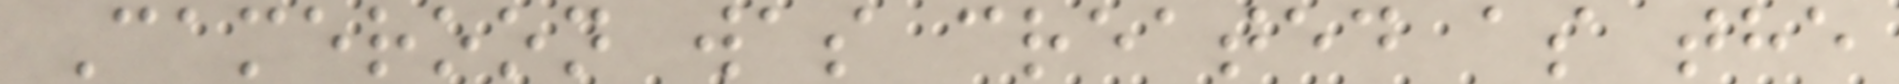Cameroon was created as the
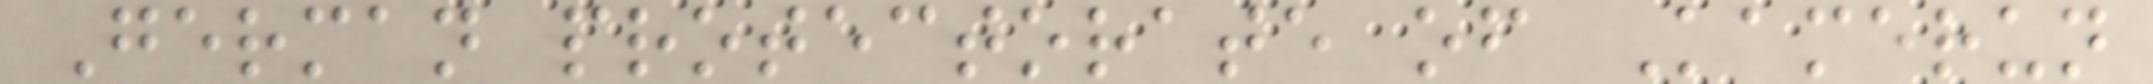German protectorate of Kamerun
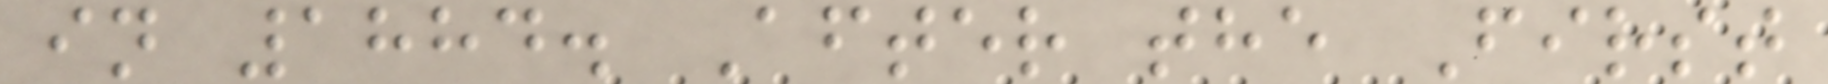in 1884. After the First
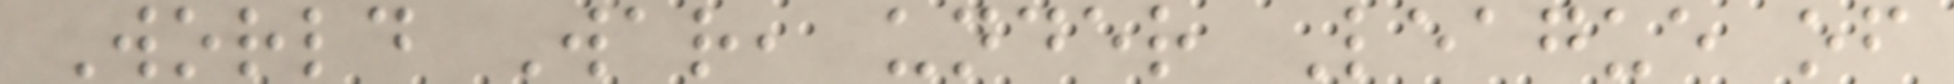World War, under League of
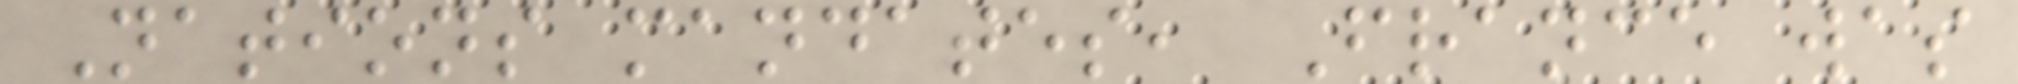Nations mandates, France was
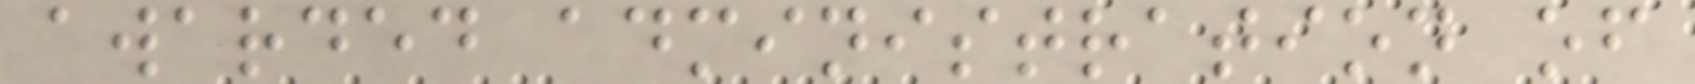awarded administration of
